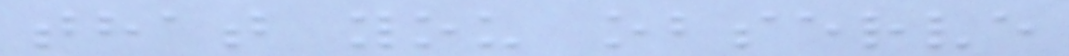that you observe
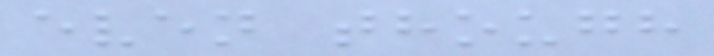even though
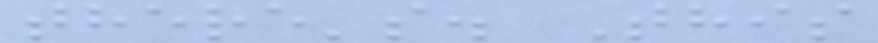there's. This
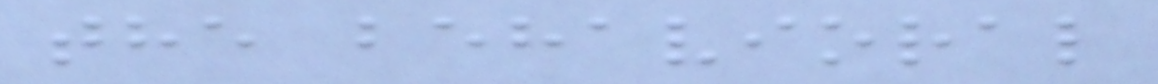the behavioral
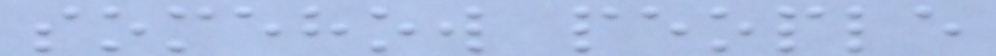somehow people
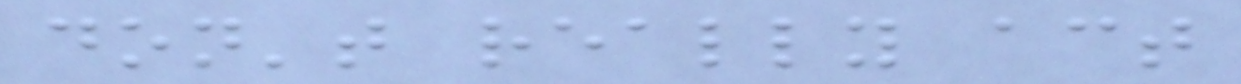don't really act
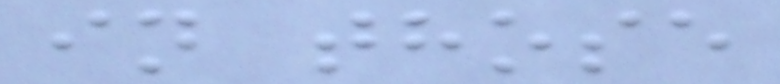in those
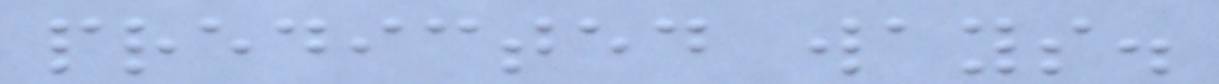predicted ways.
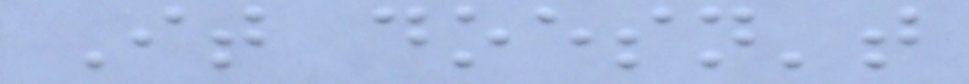It doesn't
